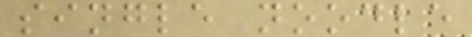single noodle
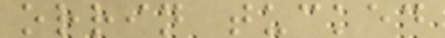orrin tucked
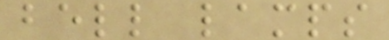bell lamps
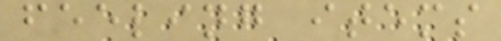feeling items
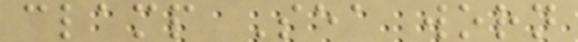clamp Sea worn
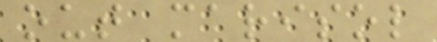out marisol
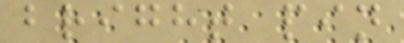bright pin
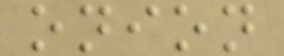onion
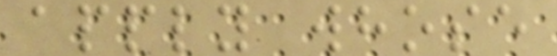apply whose
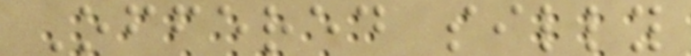Offered silly
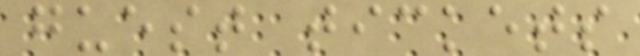guest tickets
